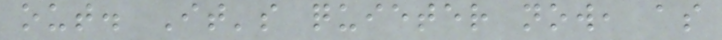out. It's quieter now, as
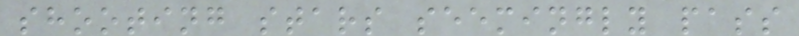shooting stars seemingly pass
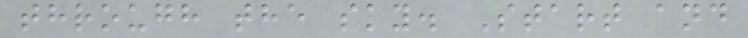through the sky. Start and
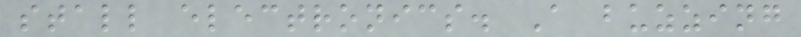stall electronics. A buzzing
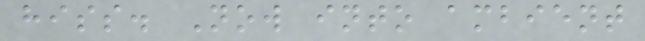hiss. Now into ambient
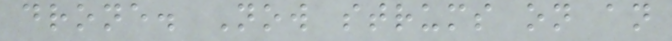drone. Now strums on an
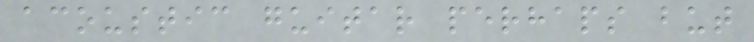acoustic guitar perhaps but
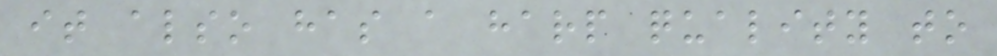it also has a harp quality to
